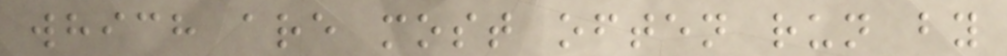which are most often run by
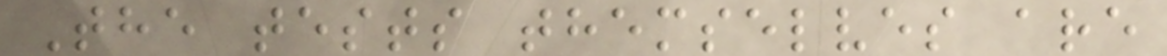The tests themselves are
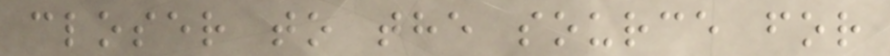closer to the source for
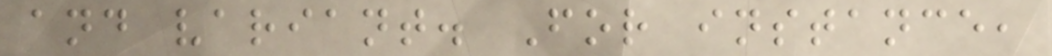and variant. For instance,
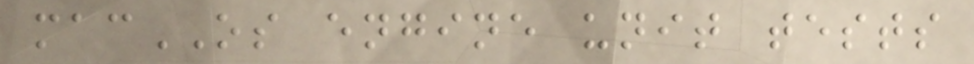macOS engine unit tests
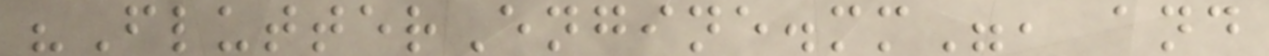"FlutterEngine.mm", and
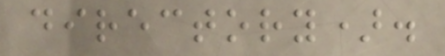directory).
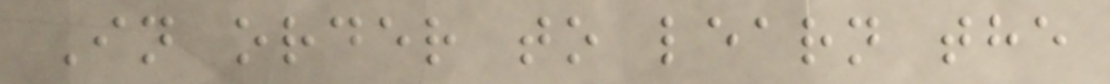In order to learn the
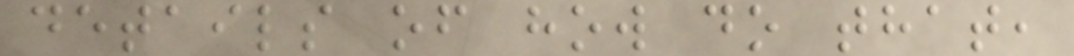details of how do that,
